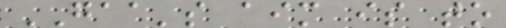GAA's aim is to
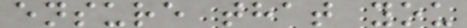ensure that you
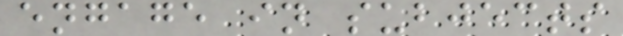engage in subjects
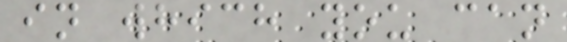in which you can
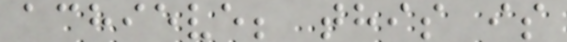achieve; this is
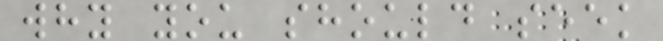why you should seek
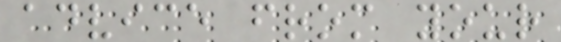advice from your
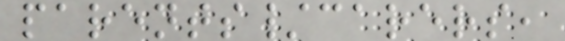parents/carers,
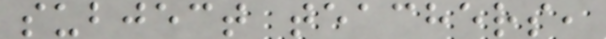subject teachers,
